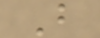B
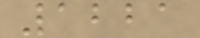1221
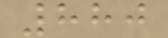880
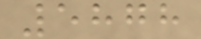5878
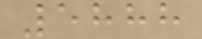5888
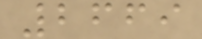2669
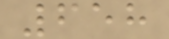658
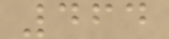464
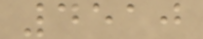4510
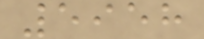5958
